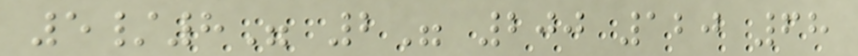5/8" 2" 200 120 68
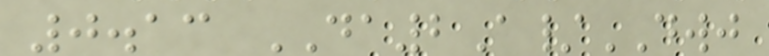0.13 DA2A/DWJ
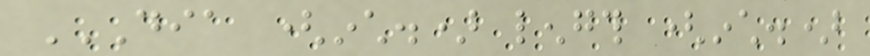DIA (INCH.) LENGTH (INCH.)
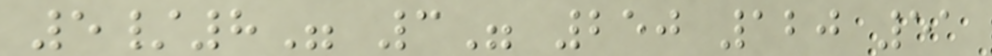5/8" 3" 250 120 51
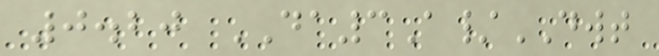0.20 DA3A/DWT
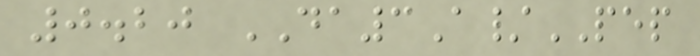0.20 DA3A/PEP
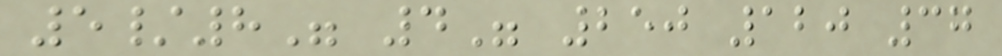5/8" 4" 250 120 37
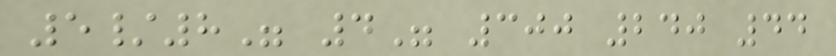5/8" 4" 300 240 44
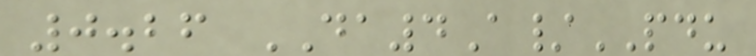0.26 DA4A/PDU
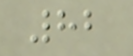82
